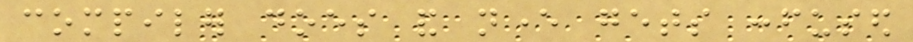compiler does and never gets confused
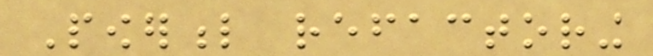Powerful refactoring
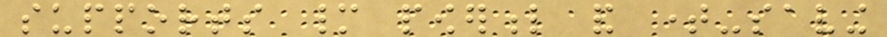supports many powerful and time-saving
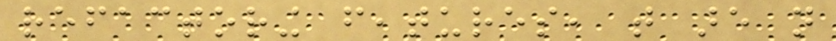refactoring features, that are not
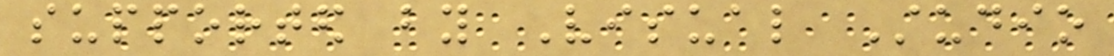supported by Visual Studio
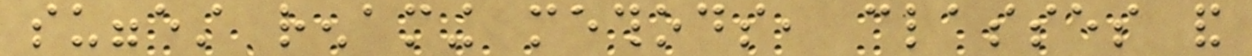suggest renaming methods, classes and
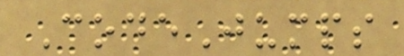CodeJumps
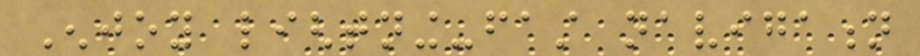Enjoy lightning-fast navigation
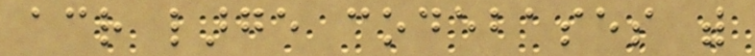across large codebases with
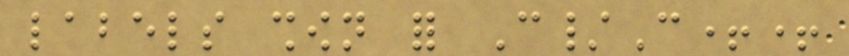labels shown for C/C++
